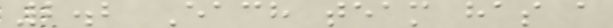2.2 Each team has a
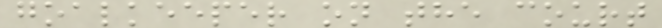goalkeeper on the court
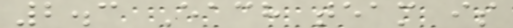2.3 Each team is
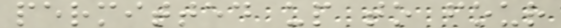permitted up to four
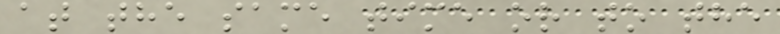at the same time or to the
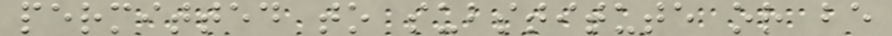permitted to substitute or be
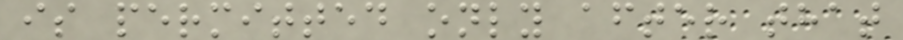is permitted only after that
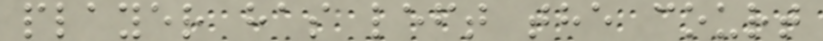player has left the court
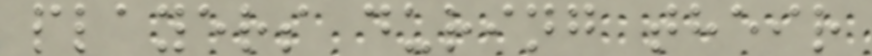players during their
